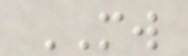MW
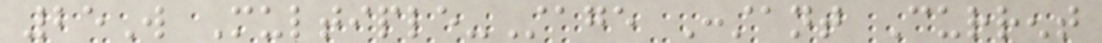25W Multiple-Stage Constant Current
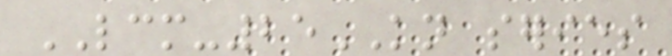LCM-25KN series
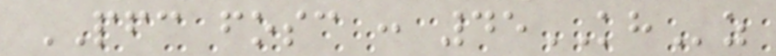PFC fosc : 45KHz
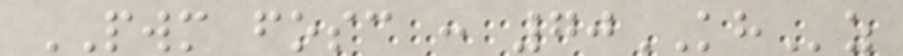PWM fosc : 70KHz
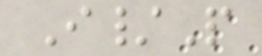I/P
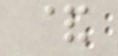&
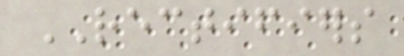RECTIFIERS
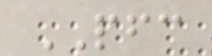PFC
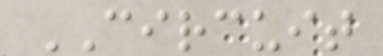CIRCUIT
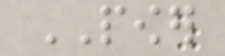POWER
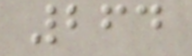264
